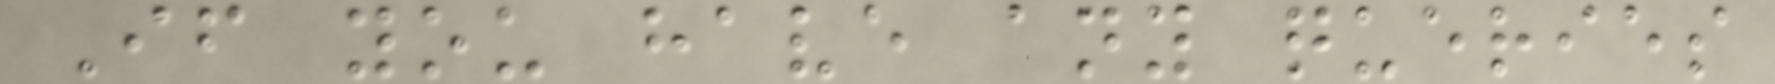If you have any queries
